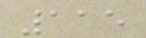115
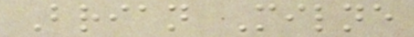Brian Milne
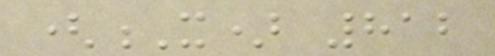(X) 812
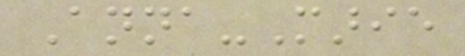Anna-Marie
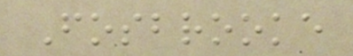Fosbrooke
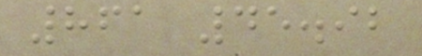861 45.92
